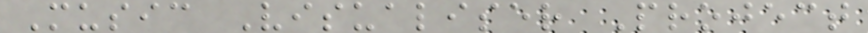Music Visualiser Project
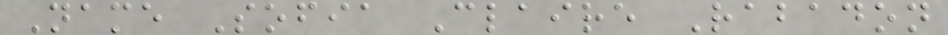Name Sofia Claire Rabadon
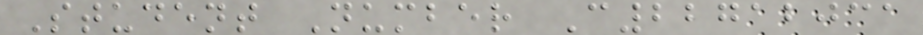Student Number C22712031
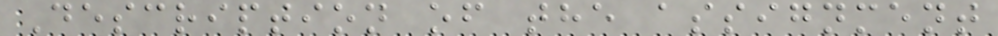Description of the assignment
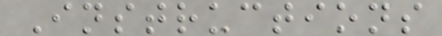Instructions
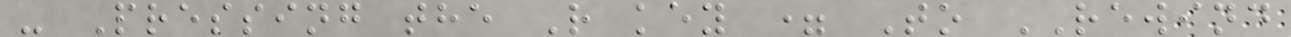- Pressing the R key = To REWIND
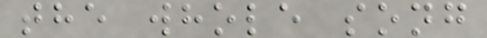the whole song
